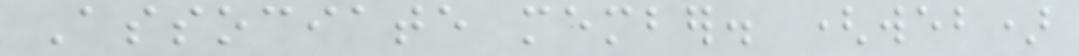Associate member. (web)
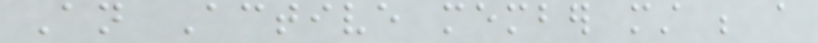An Active member must be a
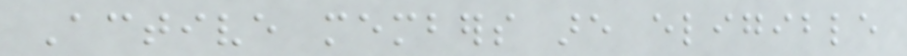Active members are eligible
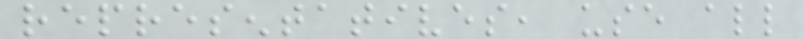representatives, use all
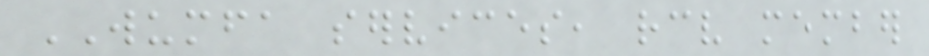WUMFA services, receive member
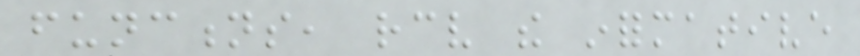functions, receive the informative
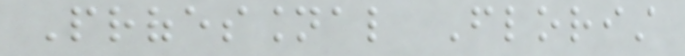Professional Florist
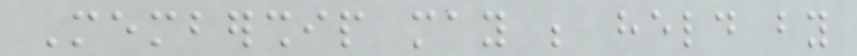Membership may be held by
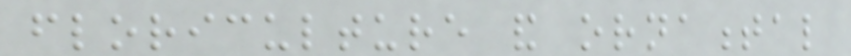floriculture and ornamental
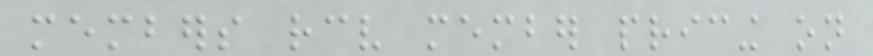members receive member pricing on
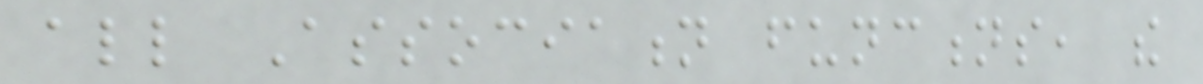all Association functions, the
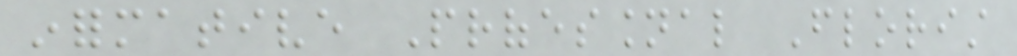informative Professional Florist
